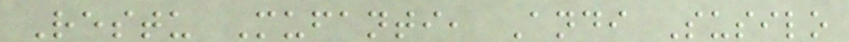Restu Mufanti, Andi Susilo
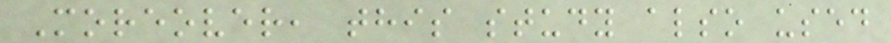Moreover, this study also used
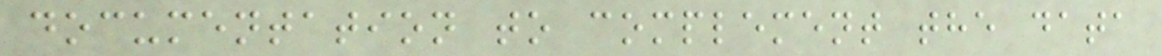documentation to complement the data
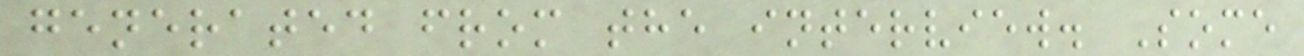generated from the interview. Some
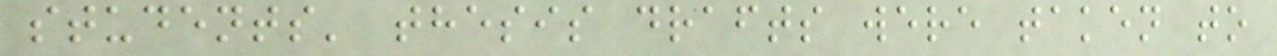students' thesis drafts were taken to
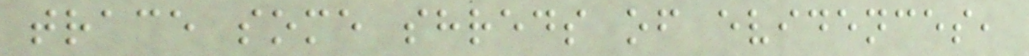trace some shreds of evidences,
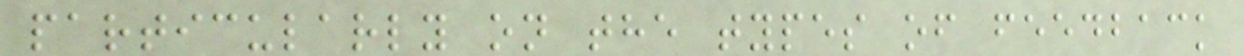particularly on the types of feedback
